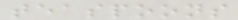teaspoons
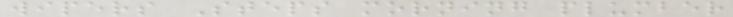wipers Steps morning plumber
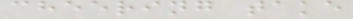cheering take
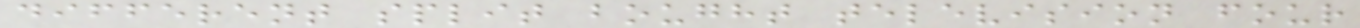different split bought television four
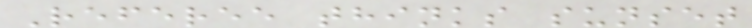Referee thinks sunset
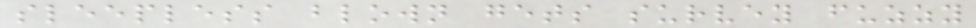sleepless blown gets survey fuzzy
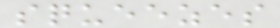squeezes
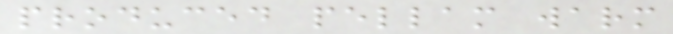produced pellam warm
